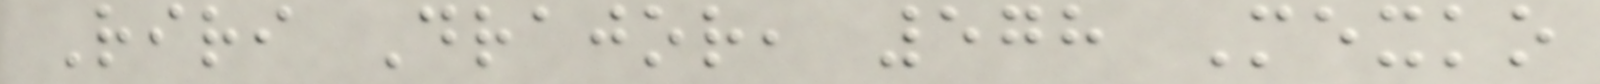Riri Drajor, 578 Mexko
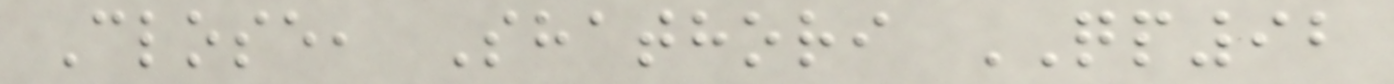Close, Shathori QP92
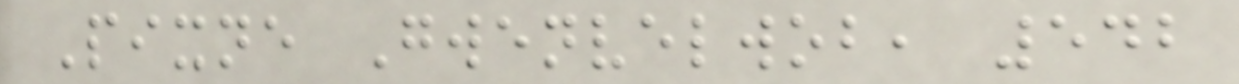Pixne Gwenvelwob, 542
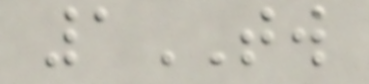1TW
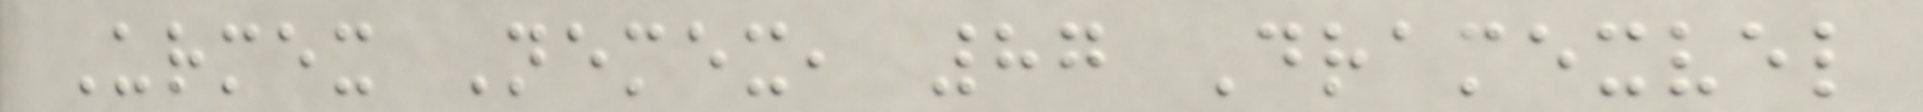Urmex Nemex, 87 Dramexvel
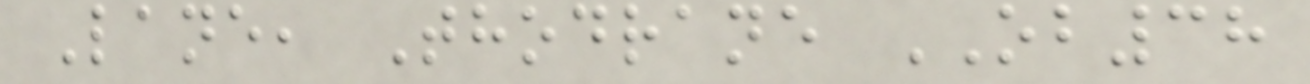Lane, Thodrane OB38
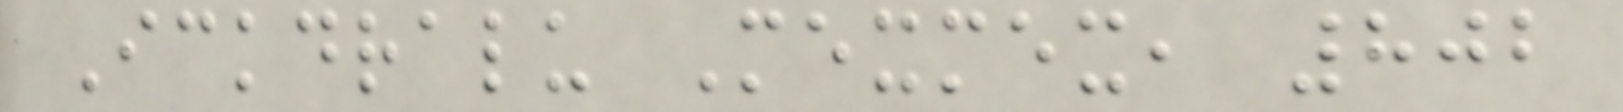Ickdralu Mexmex, 802
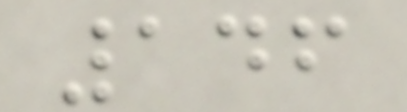146
